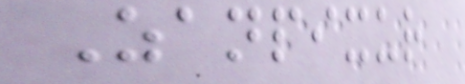Zanpixur
